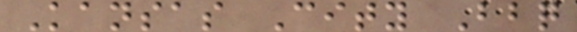Kansas City Bbq
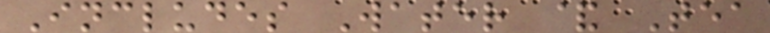Includes Water & Tea
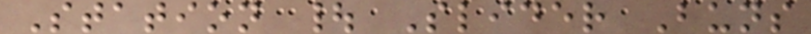Station | Slider Buns
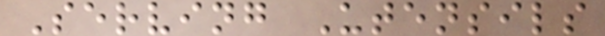Serving Utensils
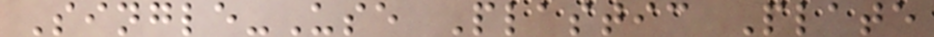Single-Use Plastic Plate
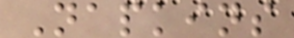Napkins
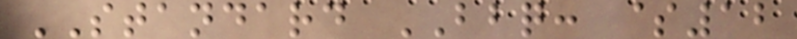STANDARD BBQ: $12
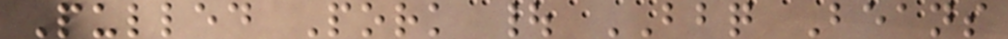Pulled Pork | BBQ Beans
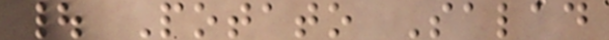| Potato Salad
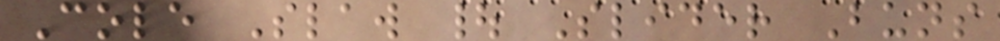Cole Slaw | Slider Buns
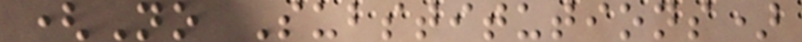(No Substitutions)
